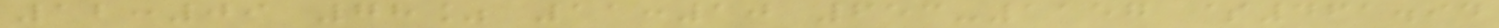12:09 78% 11:10 653-1157 $461.94
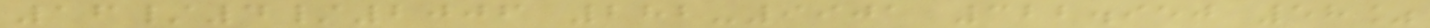16/4/2006 282-9901 322.950 58%
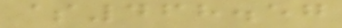$468.57
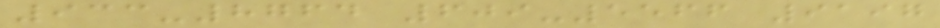933-8764 609-5566 9197
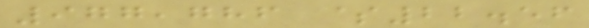977,786 $22.56
